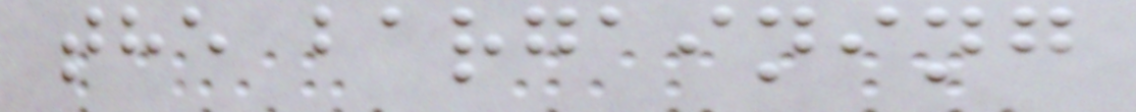the bargaining
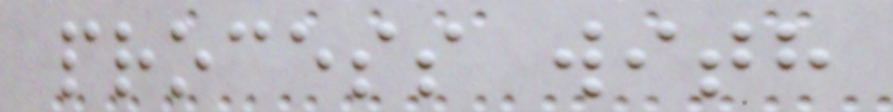process with
